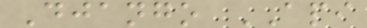Django API
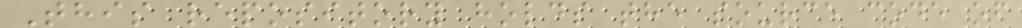This repository holds the source code of
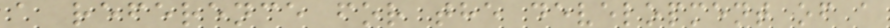a reference for the development of a
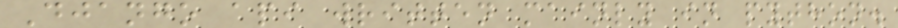Django api written mainly in python.
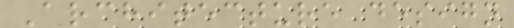Architecture design
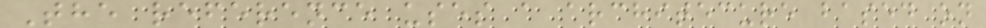The reference uses a architecure based on
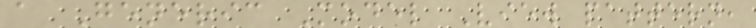a Generic Model View pattern,
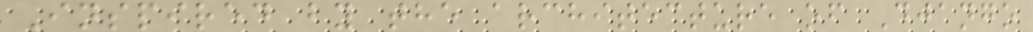Inspired by the architecture of Django
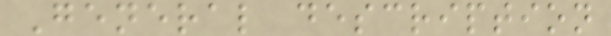General description
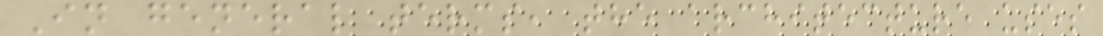In general terms, the architecture uses
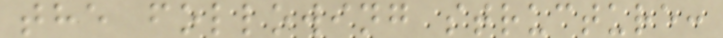the following structure:
